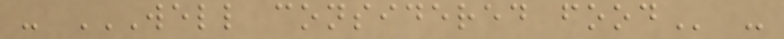- WELL CONSIDERED FOOD -
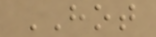HOT
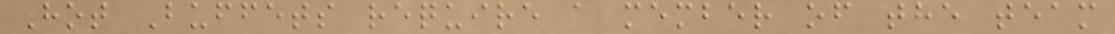Hot Buffets require a member of the team
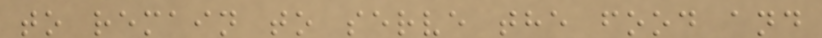to remain to serve the food and
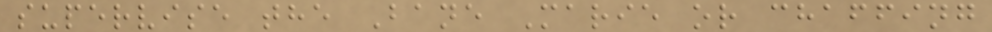supervise the Bane Marie or chaffing
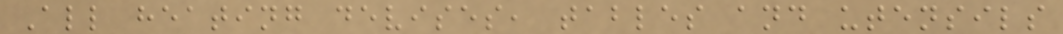All heating devises, tables and utensils
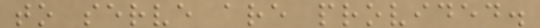to serve are provided.
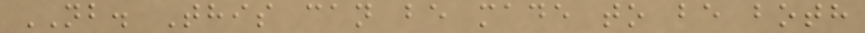NB. This can be made to be both
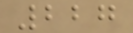227
